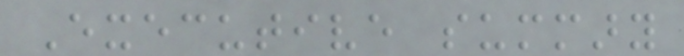Executive summary
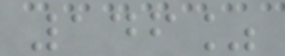146%
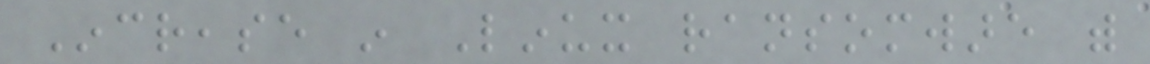Increase in Linux ransomware with
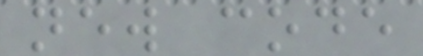new code
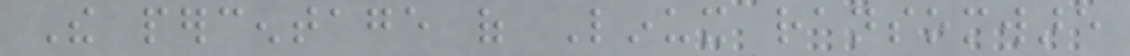The percentage of Linux ransomware
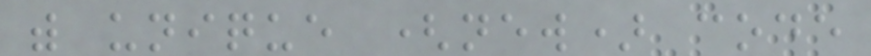with unique (new) code
